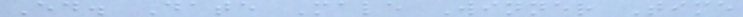Ed. Date Male Winner Time
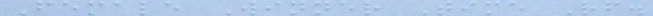Female Winner Time Rf.
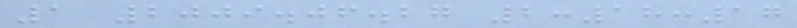1 2009.06.27 2:18:17
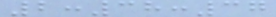2:38:37
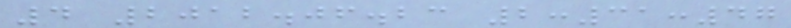4 2012.06.23 2:31:47
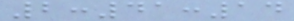2:41:14
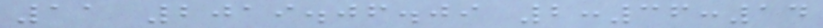11 2019.06.09 2:36:14
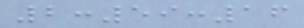2:59:16
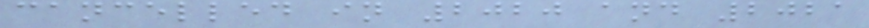cancelled in 2020 and 2021
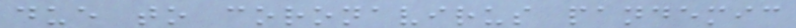due to coronavirus pandemic
